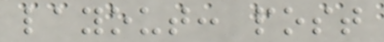layout: post
